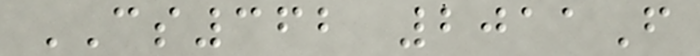CS362 2011F
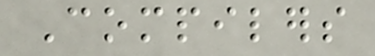Compilers
